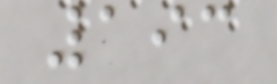193
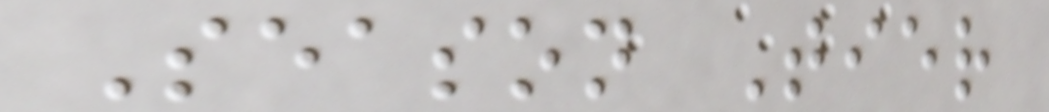Season Tier
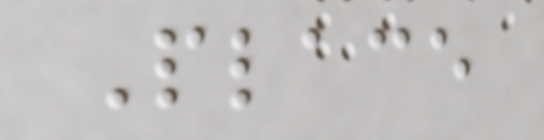Place
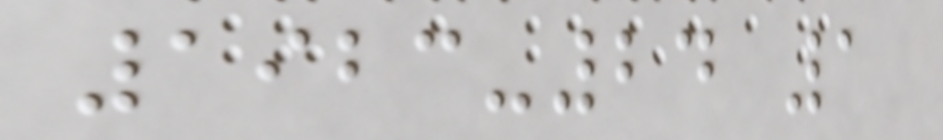1923-24 1
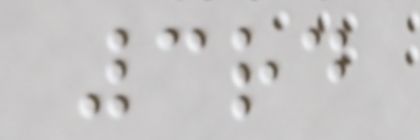3rd
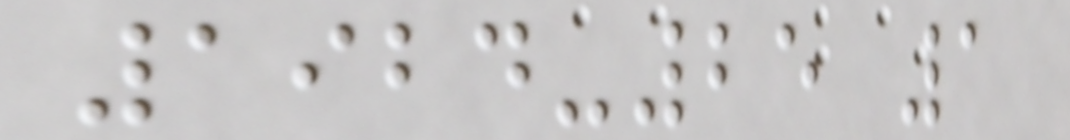1924-25 1
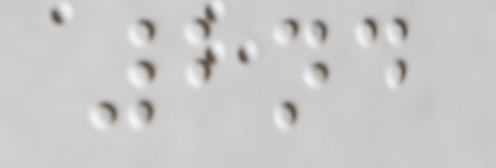2nd
